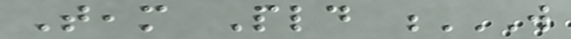Team Pld W
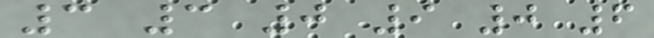3 3 0 9 0 6
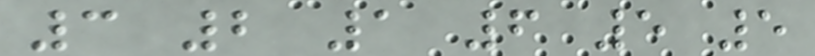3 2 1 6 5 5
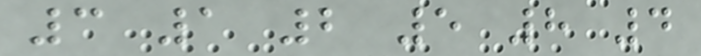3 1 2 5 8 4
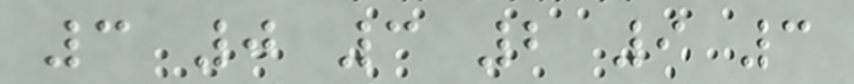3 0 3 2 9 3
